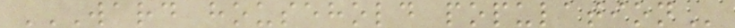WARD HOUSEHOLD POPULATION
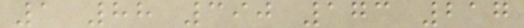1 88 390 173 217
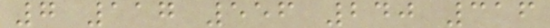7 117 556 240 316
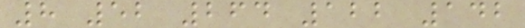8 52 264 122 142
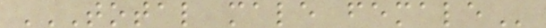TOTAL MALE FEMALE
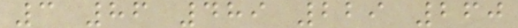3 86 489 229 260
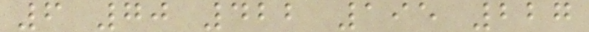6 70 422 195 227
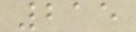215
